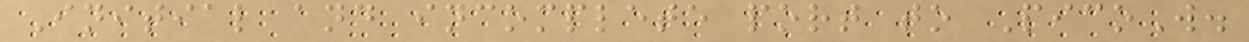Initial and incomplete port to PicoW.
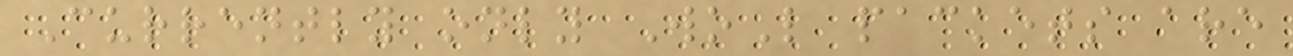Currently only WoL packets are
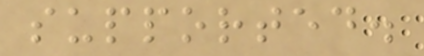supported.
